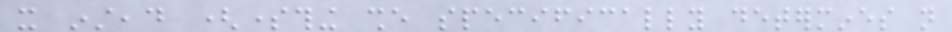it instead (something she specifically determines not
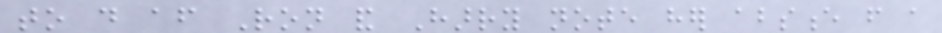to do after Ron and Harry note her absence from a
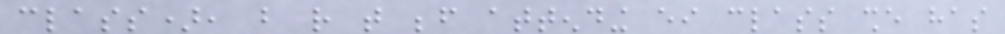class), but rather that before attending either class she has
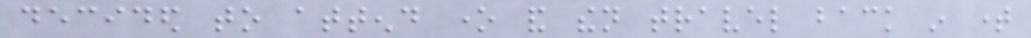decided to attend one and then travel back in time
